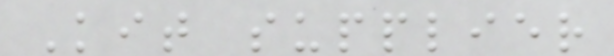Kit supplier
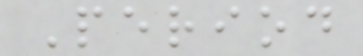Period
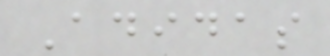Adidas
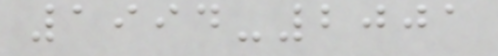1994-2001
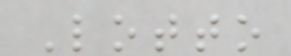Lotto
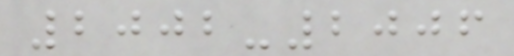2002-2006
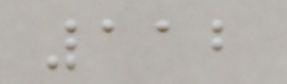112
